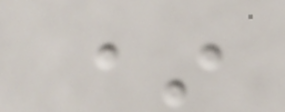*
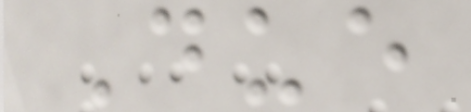Due
